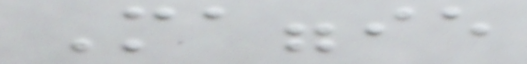Maggie
